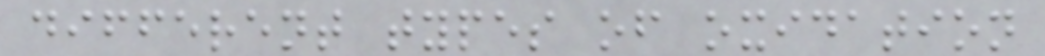different types of oxidation
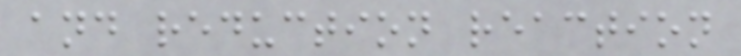and reduction reaction
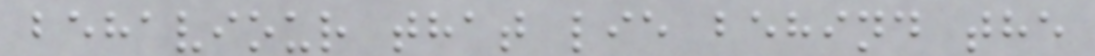behaviour that lie behind the
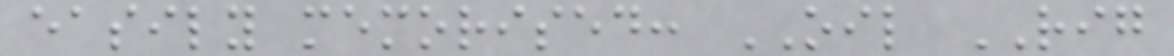easily memorised: OIL RIG
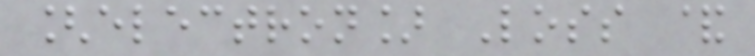[electron] Loss &
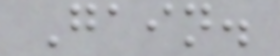Gain.
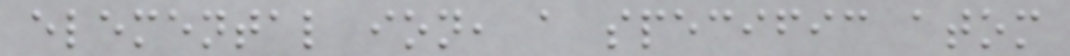elemental ion, a specific atom
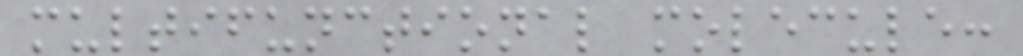multifunctional molecule:
